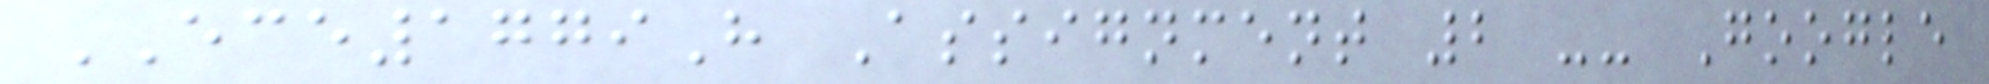ECE1779H Assignment 2 -- Google
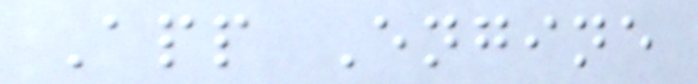App Engine
